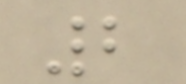2
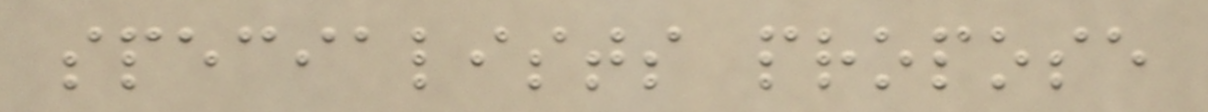specialists propose
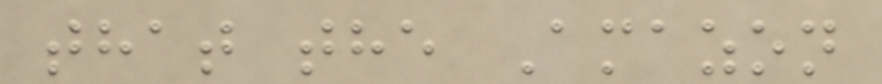that the Amazon
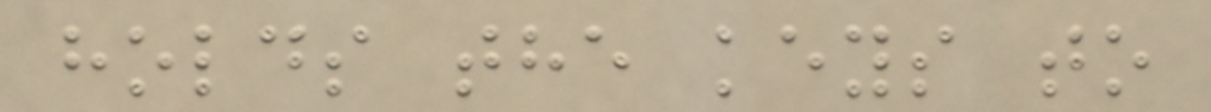holds the keys to
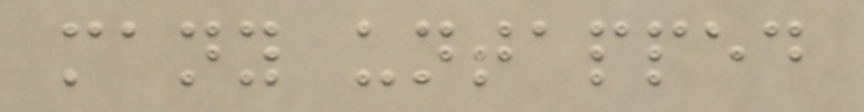many untapped
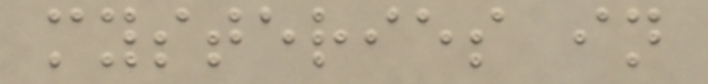mysteries in
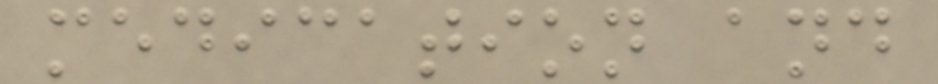medication and
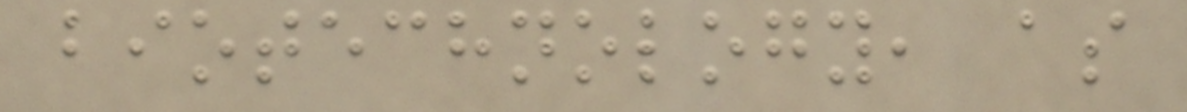biotechnology, as
